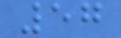57
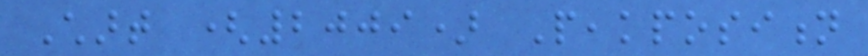Chart (2009) Peakposition
